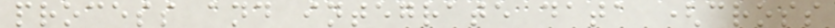process and integrate data (cross
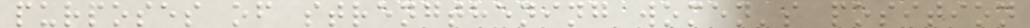purposes of strengthening women's position
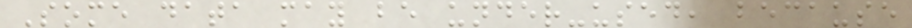Some data may be under-used, because
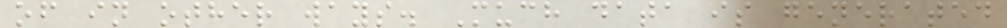of in other ways. Much data is generated
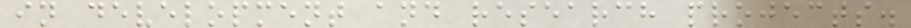in development and research projects.
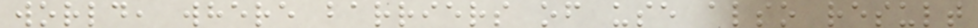world, where barriers of use also result
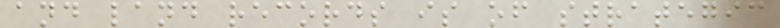and land records is of strategic
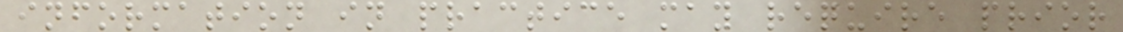information in practice may require prior
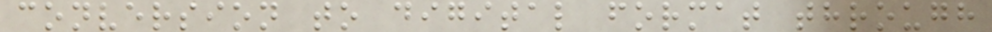conversion to digital format through
